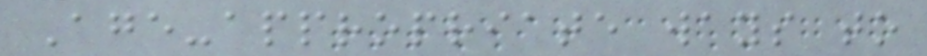Age-appropriate ways to
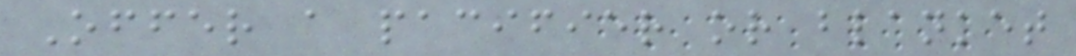Offer a pacifier or blanket
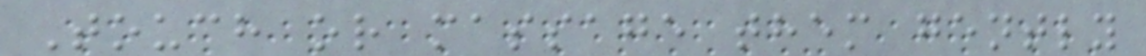Touch or massage them gently
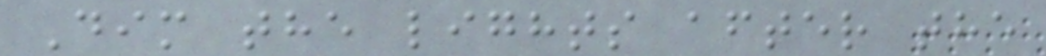Dim the lights after the
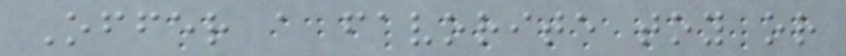Offer a favorite toy or
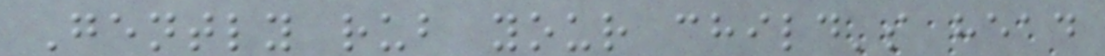Gently rub your child's head
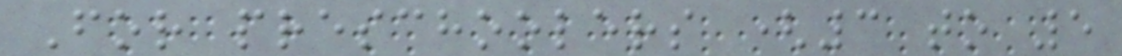For preschoolers (3 to 5
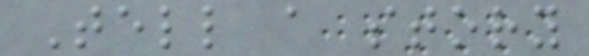Tell a story
